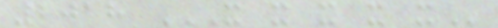2018 X X X X X
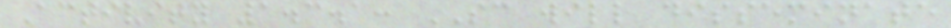Activity 1.3.1: SC will disseminate
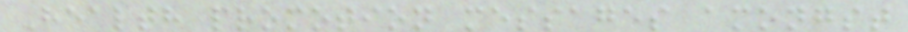Health promotion messages amongst
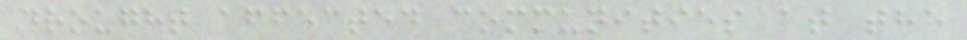drought affected communities at the
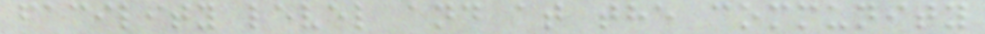facility level and at the community
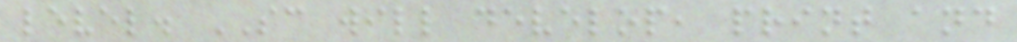level. SC will develop, print and
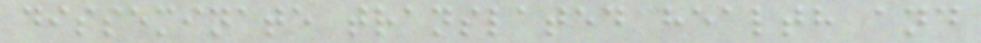disseminate translated health and
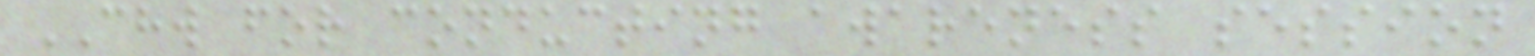CHW for conducting awareness session
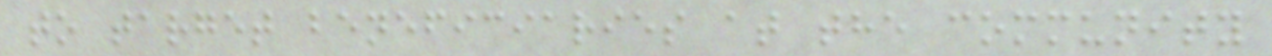to target beneficiaries at the community
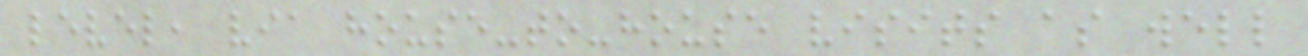level, via house-to-house visits as well
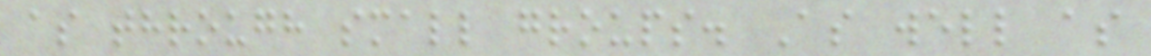as through small groups. As well as
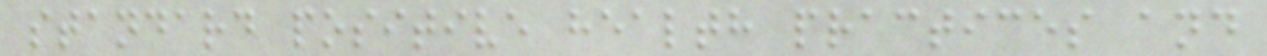standard positive health practices and
